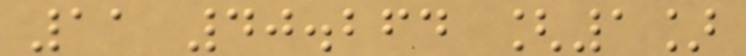11 40.264 [1]
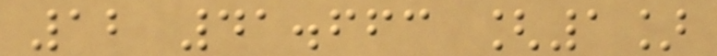12 41.663 [1]
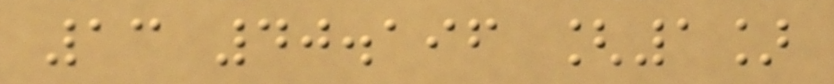13 40.196 [1]
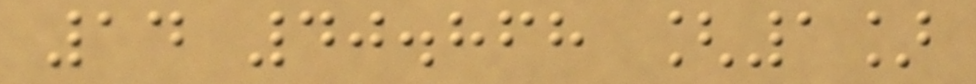14 40.868 [1]
